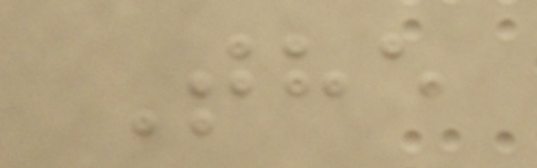The
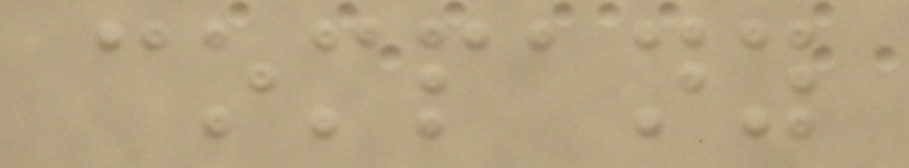company
